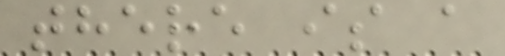there is a
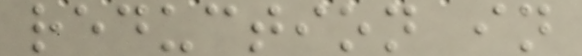reduction in
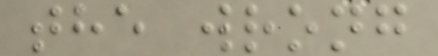the wrong
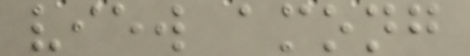view among
